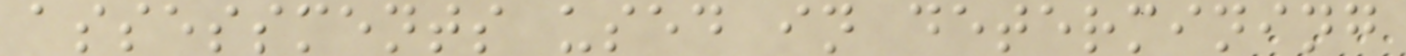assessments used in determining
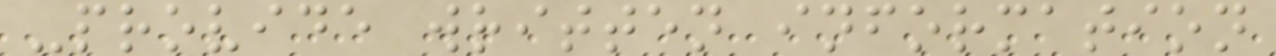-provide written information
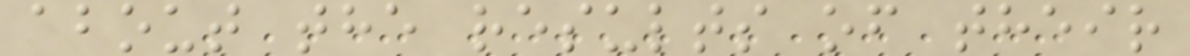about the results of their
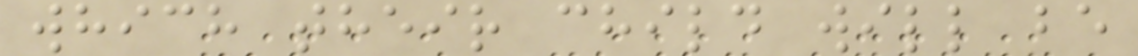which their child will be
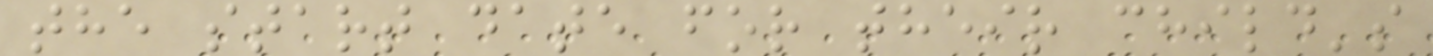the start date for their child's
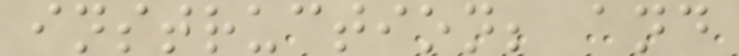instruction; and
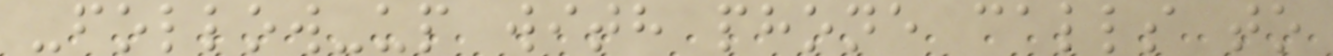-follow-up with phone calls to
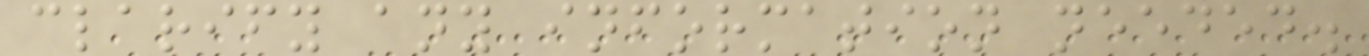clarify any information needed.
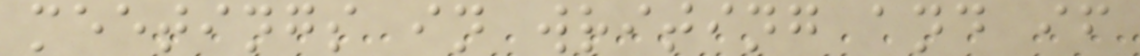meetings in writing and if
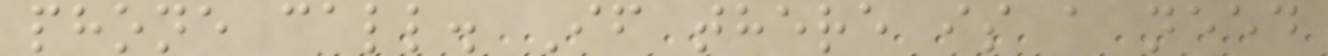phone call. If there is a need
